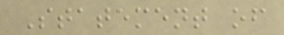Statement of
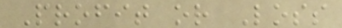Profit or Loss
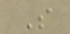S
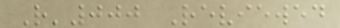R'000 Reviewed
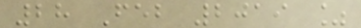28 Feb 2019 %
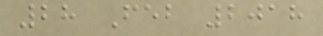28 Feb 2018
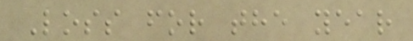Loss for the year
